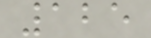125
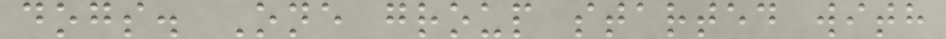dogs. One group started with
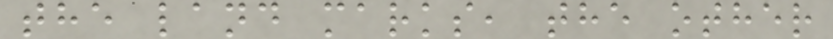the land marks, the other
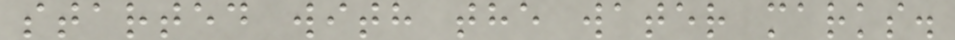started with the water marks.
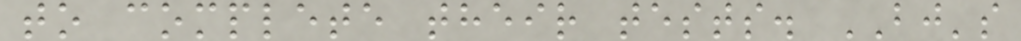to complete their tests. BJ's
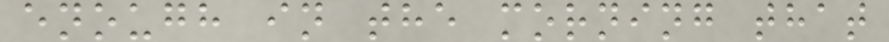enough in the morning that
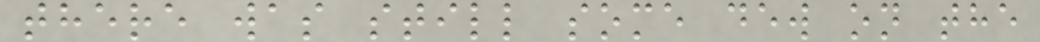there was still some dew on the
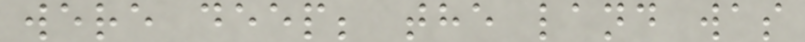were deep; the land was
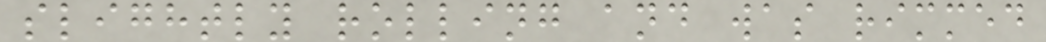slightly rolling and was rimmed
